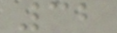32
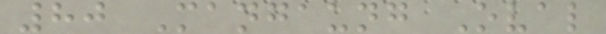80 Mangaung Oval
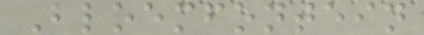Bloemfontein
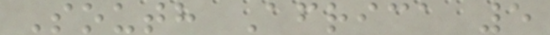South Africa 5
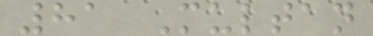81 Multan
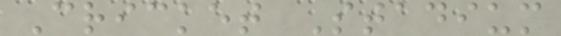Cricket Stadium
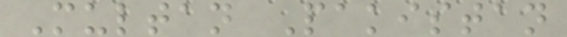Multan Pakistan
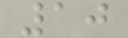10
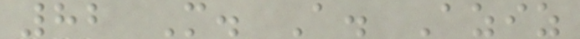82 M. A. Aziz
